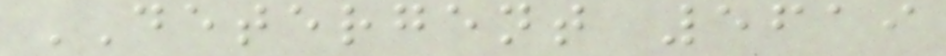DETERGENT 5619
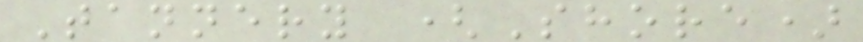Tannery (Shore)
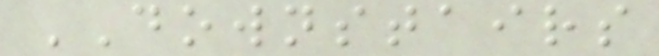DOWNSTAIRS
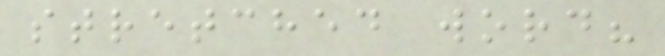stretched word?
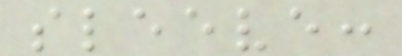sleeve:
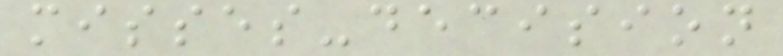misses-decision
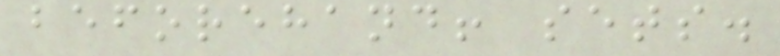beforehand! sets.
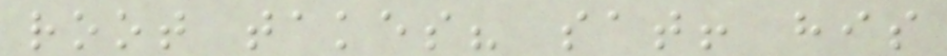root takes? sat! his
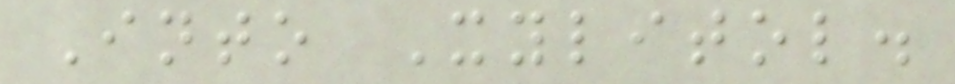Into Xylitol.
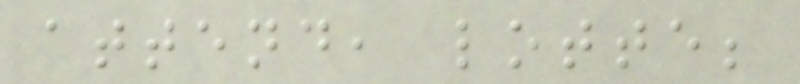attend, lotte;
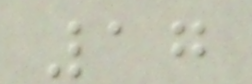17
